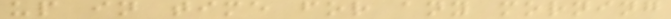up in time for any morning
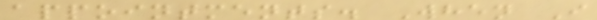appointments. When I
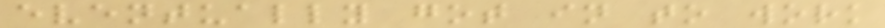eventually got in to work
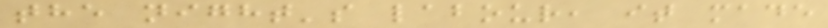the night's labour, it made
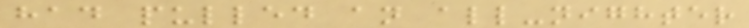had pulled an all-nighter
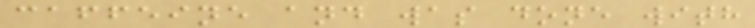caffeine and was done with
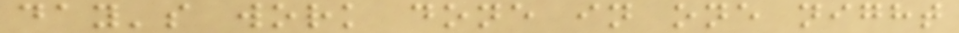day's work done in one night
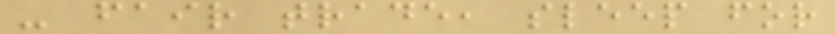- fair trade, sleep for
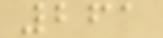261
